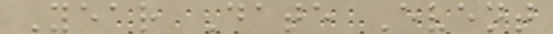Year Date Event
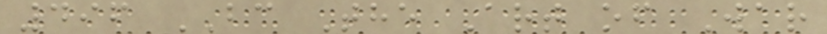496 BC The Art of War
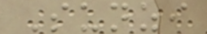Sunzi
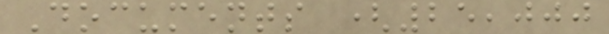Documents (25,000
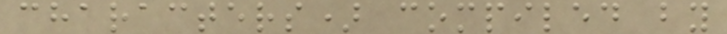characters) compiled by
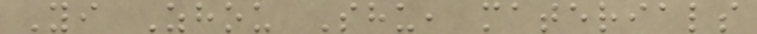Yi Zhou Shu, materials
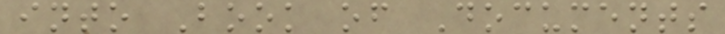into Book of Documents
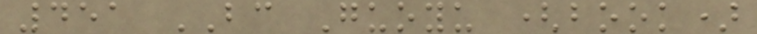451 BC Guoyu (book)
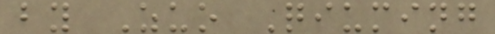by Zuo Qiuming
